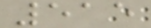515
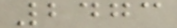2473
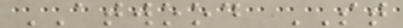ATWOOD ST
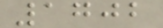1702
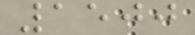1500
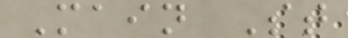Main St
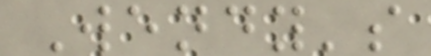Wendy's
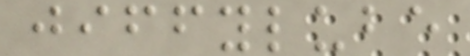jiffylube
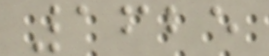1625
